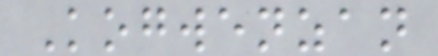Kogwenzan
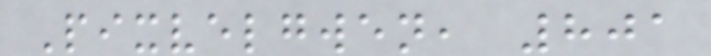Pixvelgwen, 801
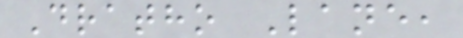Dratho Lane,
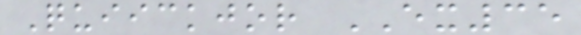Quiickjor EX35
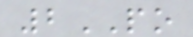2PO
